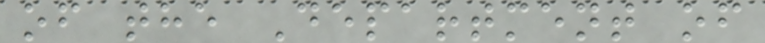of the Department of
